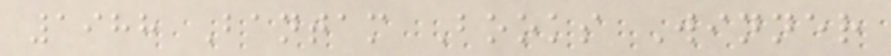1988 Bantam Books Winner
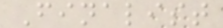Finalist
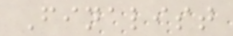Finalist
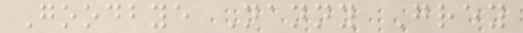Goodbye Nanny Grey
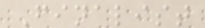Finalist
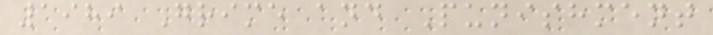1989 Grime and Punishment
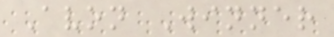Avon Winner
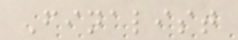Finalist
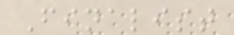Finalist
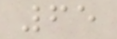65
